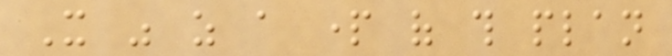It was as a part of this plan
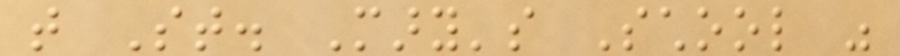that St. Mary's School was
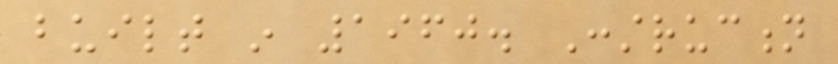built in 1960. Construction
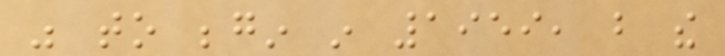was to begin in 1959, but the
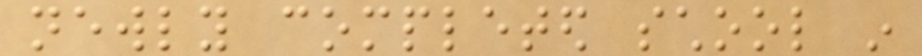newly completed school in
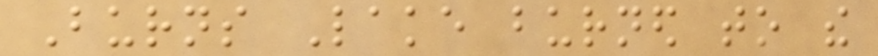Burns Lake burned to the
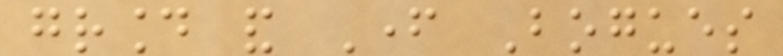ground and Father Bogues
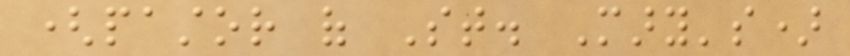(pastor of St. Mary's)
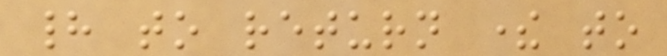had to return there to
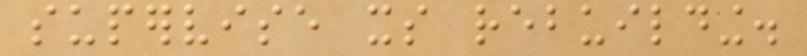supervise its rebuilding.
